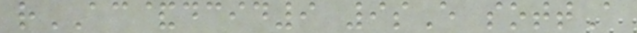rAC&dcid9 9sE sottA
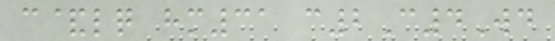c&lq hm31 c2C4Wd
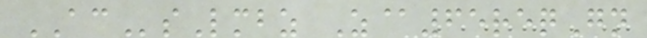ACsLmbz Z@65reqGn
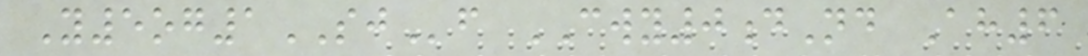Y5og1SJf CWY0dNd Ah6
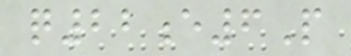q22e6P
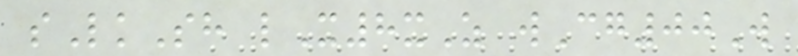sLkSh lX8xZ wCg00W
